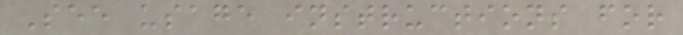See usage instructions for
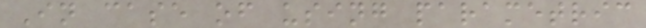In case of using parametric
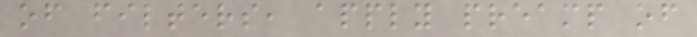of filters, apply preamp of
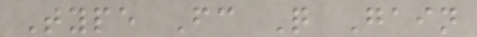Type Fc Q Gain
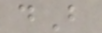dB
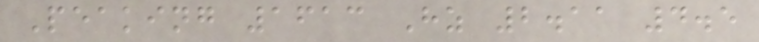Peaking 1613 Hz 2.11 4.5
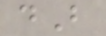dB
